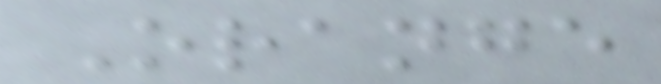Orange
